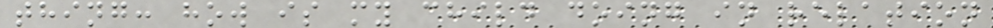thing: how is my child doing in relation
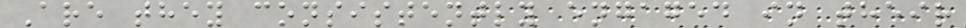Are they consistently engaged in their
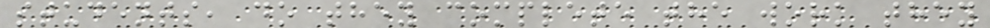students, do they complete the work they
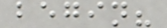begin?
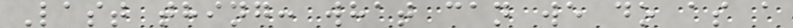Last thing: what can we do as a
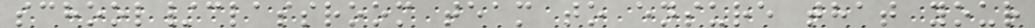school/classroom team to ensure that your
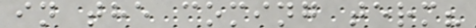in the coming term?
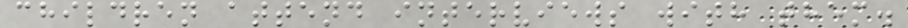children attend interviews with them.
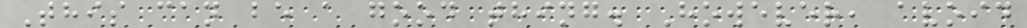This can be a good thing. However, avoid
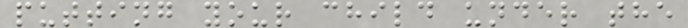putting your child under the
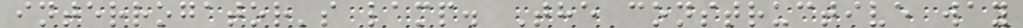interrogator's lamp. The constructive way
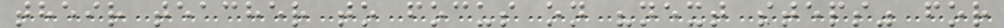their teacher to focus on "next steps" for
